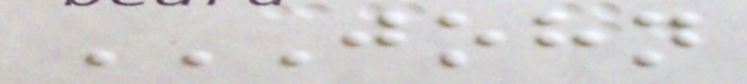JOHN
